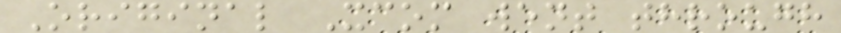Original Xcom went through
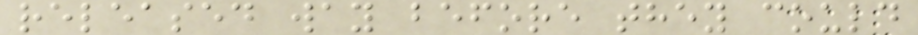released way before they could
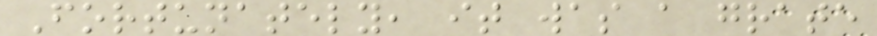Fortunately, it was a grate
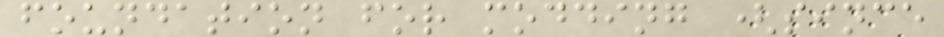foundation for modding (since
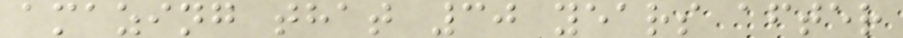amazing that 30 years after
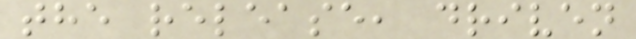the release, driven
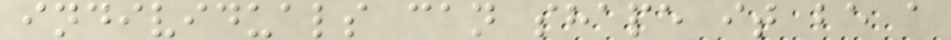individuals can shape it be a
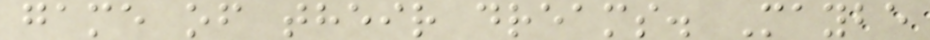game of their dreams. Maybe
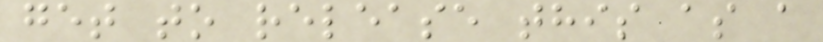get to release this as a
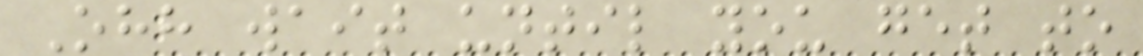Ohh wait until you get to
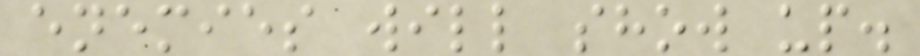enemies will show up.
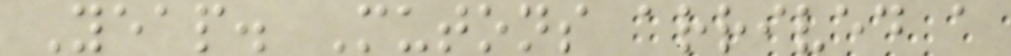Yeap. Mutons arrived a
